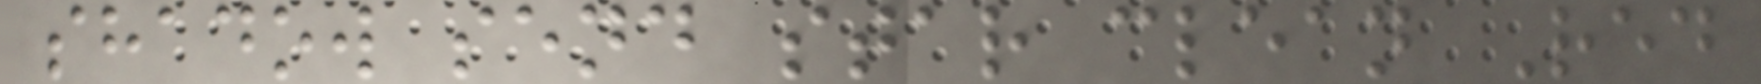shadow send star clean Red
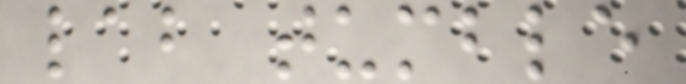lab tumble
